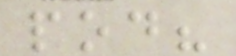pod?
